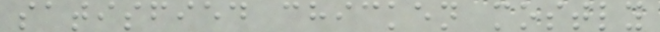satisfied chicken mostly
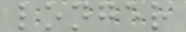longer
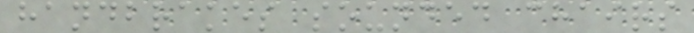handbrakes sounded chairs
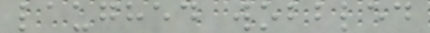laughed wobbled
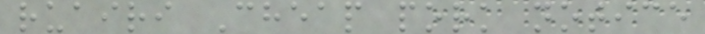ruairi Cheap pork notice
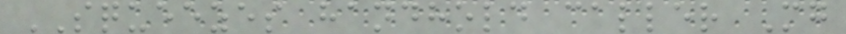SQUEEZES handhold caller Mg
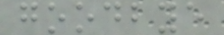goodbye
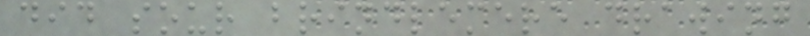did sour brindlemere drawing
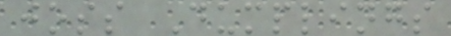joss Dumplings
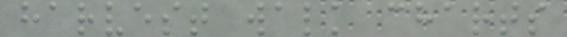harvest walk charts
